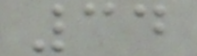34
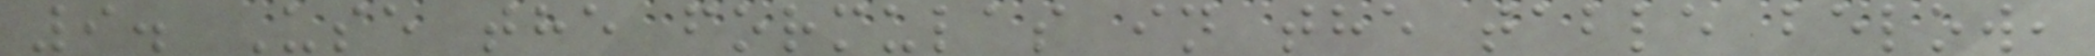9. Use the formulas in the table below,
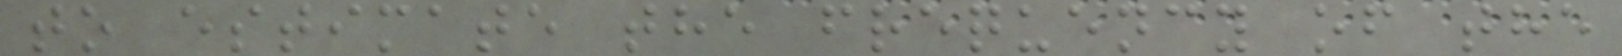to estimate the frequency of the
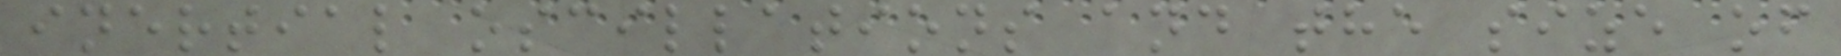inertial oscillations and the size of
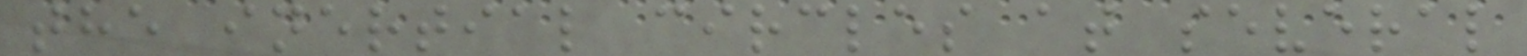the inertial circles at several
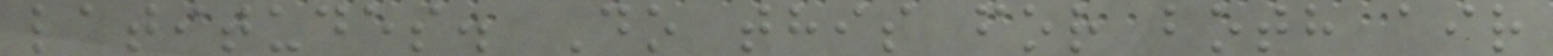latitudes. Do this for both air
